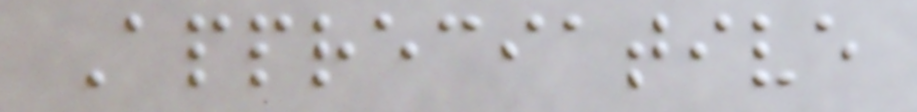Appreciative
